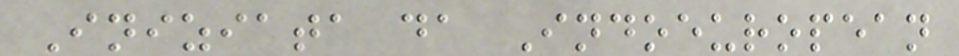Iniziata da Indoeuropean
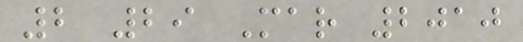2 29 Mar 2010
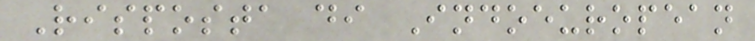Risposta di Indoeuropean
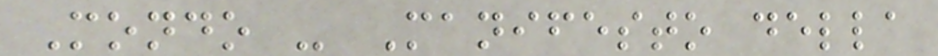Mondo - Manifesto della
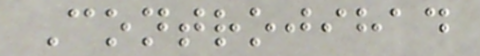Controjihad
